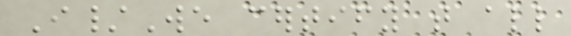I/We certify that all
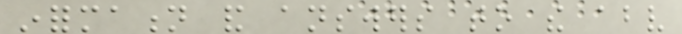information and answers to the above
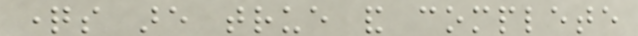questions are true and complete
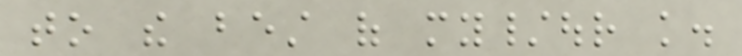to the best of my/our knowledge.
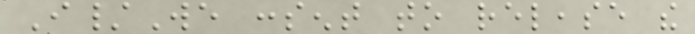I/We consent to release the
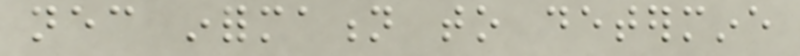necessary information to determine
